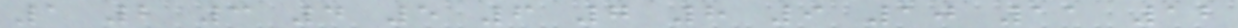1 2 3 4 5 6 7 8 9 10 11 12
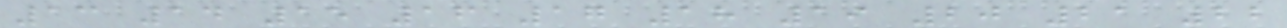13 14 15 16 17 18 19 20 21 22
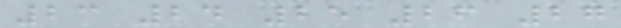23 24 25 26 27
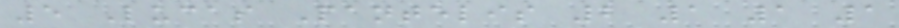5 Lucas Pantelis 2 1 1 1
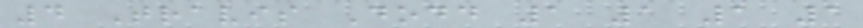4 Travis Dodd 1 1 1 1
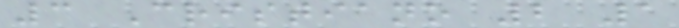3 Cristiano 2 1
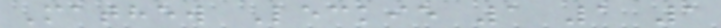Mathew Leckie 1 1 1
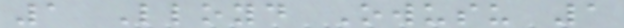1 Lloyd Owusu 1
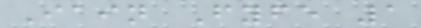Iain Fyfe 1
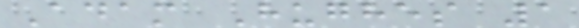Adam Hughes 1
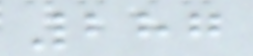287
